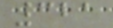321
